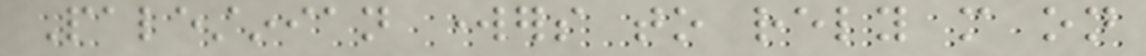Palestinian workers to rely more on
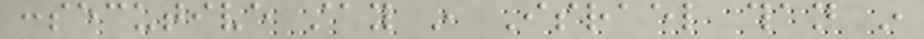consecutive stay in Israel than in
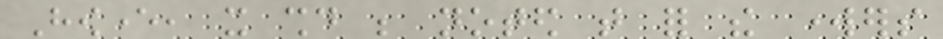However, it should be noted that for the workers
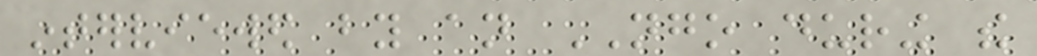interviewed by an NGO during the
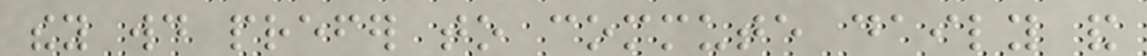they would prefer to commute daily and
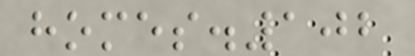homes.102
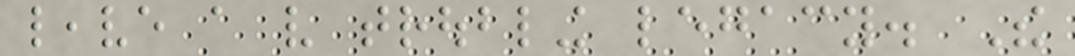leave a very troubling legacy. The
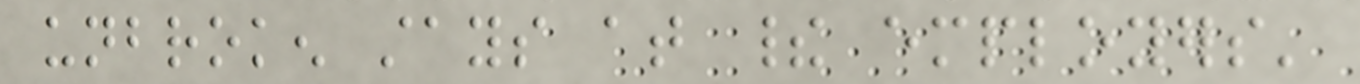unbroken stays at their employers'
